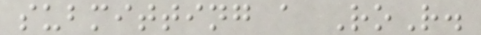submitting a RoR.
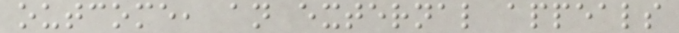outcome, an external appeals
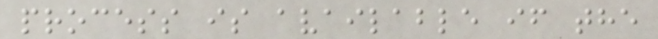process is available if the
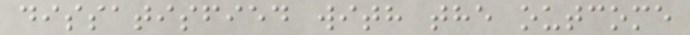dissatisfied with the outcome
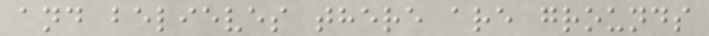and believes there are grounds
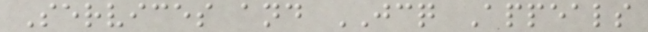Services and JCQ Appeals
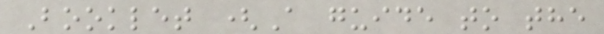Booklet (A guide to the
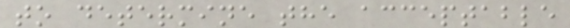to determine the acceptable
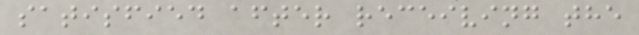satisfied after receiving the
